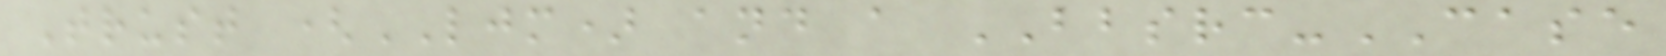Trust (LJM) and a BBSRC-CASE
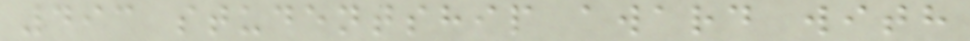493 studentship award with
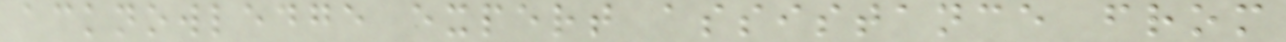acknowledge expert assistance from
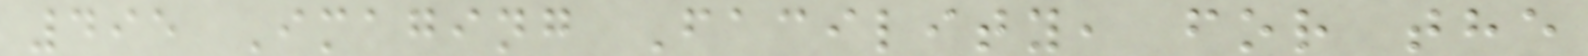495 Imaging Facility, for the
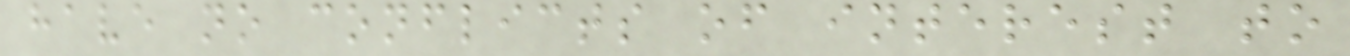have no conflicts of interest to
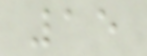15
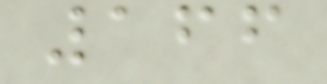166
